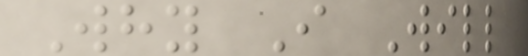Why I Will
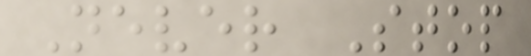Never Stop
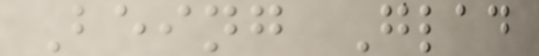Being Glad
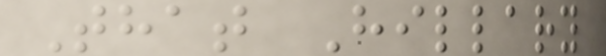That Hillary
